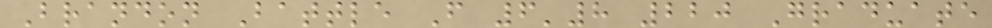Brandon Battle F 6'8 220 Graduate
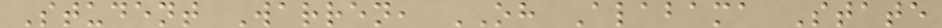Student Warren, OH Alabama State
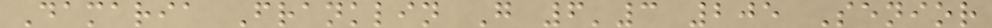Damaria Franklin G 6'3 205 Senior
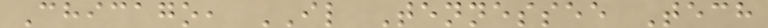Chicago, IL Tennessee Tech
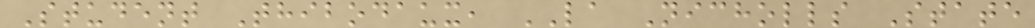Student Thibodaux, LA Nicholls State
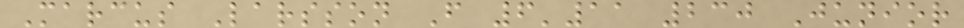Marcus Larsson F 6'11 230 Junior
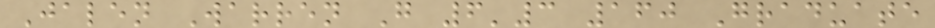Jalen Warren G 6'3 160 Graduate
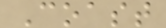Coast
